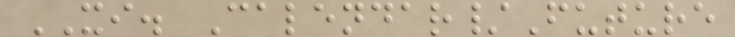XI. Calendar/Future
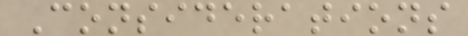Considerations
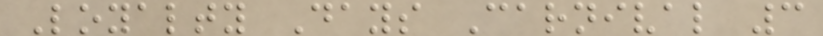Loyalty Days Carnival 3
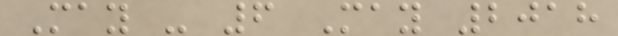May - 6 May 2018
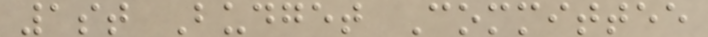1st Budget Committee
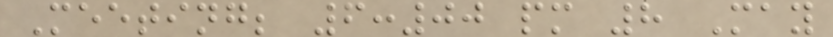Meeting; 6:00 pm 8 May
